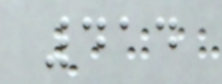414
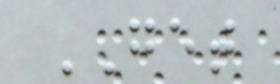GET
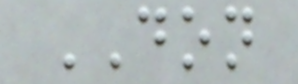DON
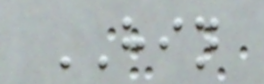HIN
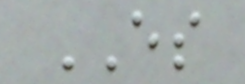ES
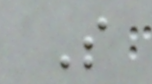S
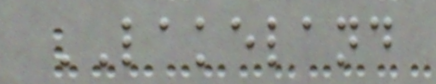LAKELAND
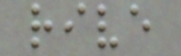rive
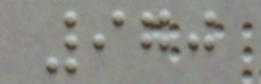970
